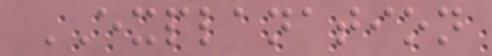EXPLANATION
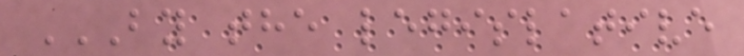BY THE LEGISLATIVE
